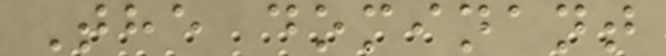The dominant
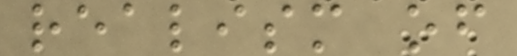realism of
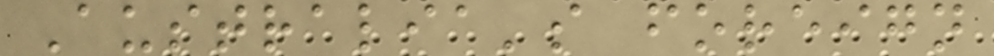Australia's foreign
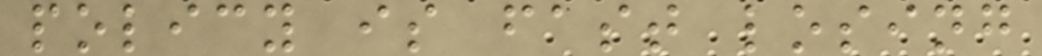policy is fast losing
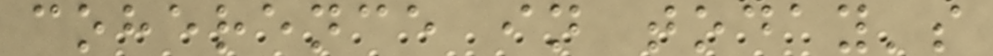coherence in today's
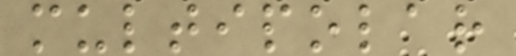multipolar
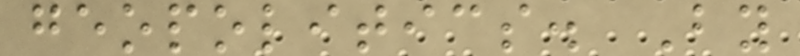geopolitics. By
